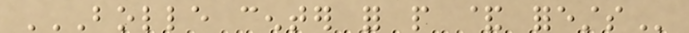BOLLE CENTER FOR PEOPLE & FORESTS
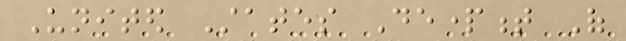United States Department Of
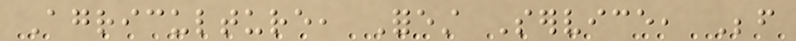Agriculture, Forest Service, Before
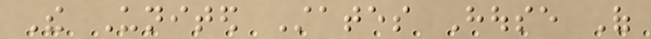The United States House Of
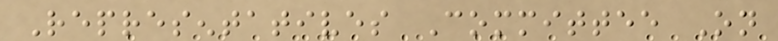Representatives Committee On
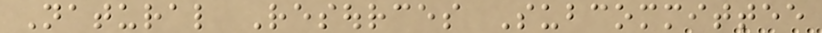Natural Resources Subcommittee
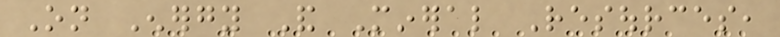On Energy And Mineral Resources,
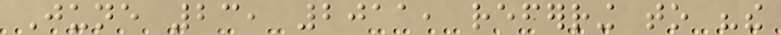June 23, 2011, referring to "the
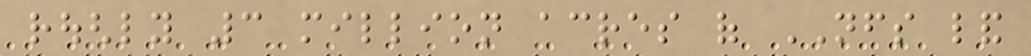roughly 3 million acres of NFS land
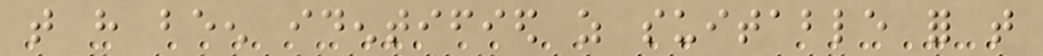that have been identified as suitable for that
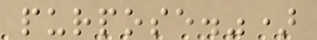purpose.")
